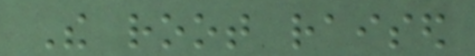The root raised
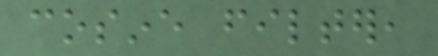cosine filter,
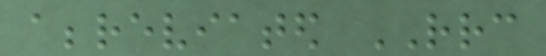abbreviated RRC
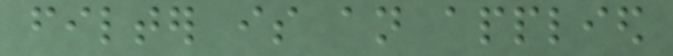filter is an applied
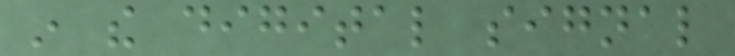in the digital signal
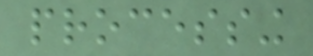processing
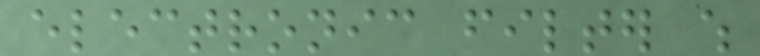electronic filter which
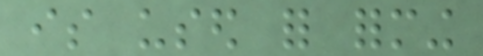is used for forming
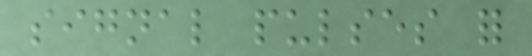signal pulses for
